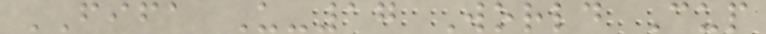FIFA U-17 World Cup
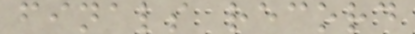finals record
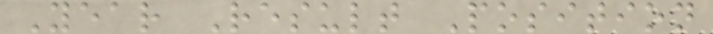Year Result Position
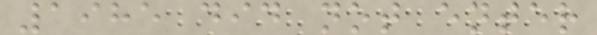1985 did not enter
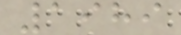1989
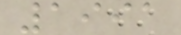1991
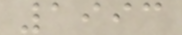1993
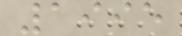1995
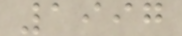1997
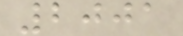2001
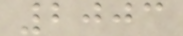2003
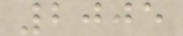2005
